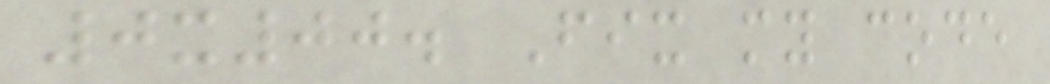0x00. Fix my code
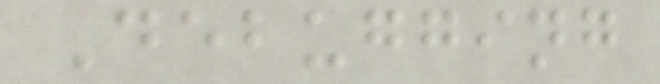Debugging
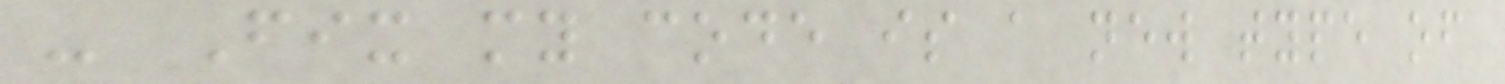- Fix my code is a new type of
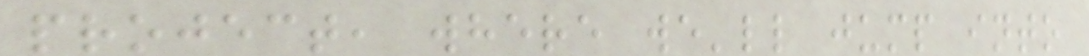project, where we'll jump into
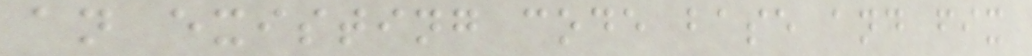an existing code base and fix
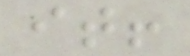it!
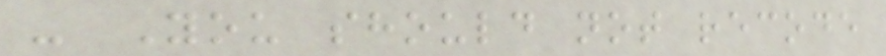- You should not recode
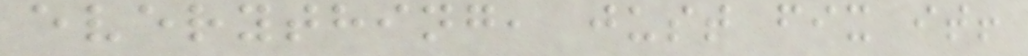everything, just fix it!
